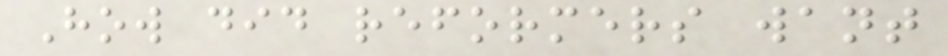How did reformers want
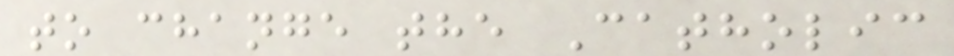to change the Catholic
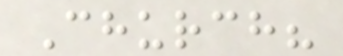Church?
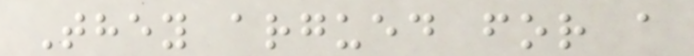They argued for a
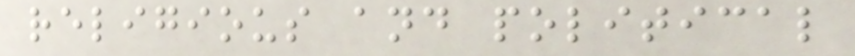religious and political
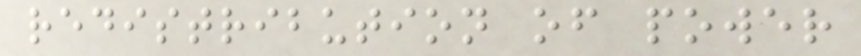redistribution of power
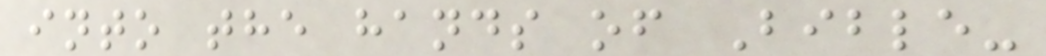into the hands of Bible-
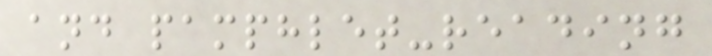and pamphlet-reading
